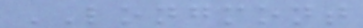LONGMONT
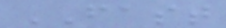FAST
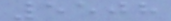5508
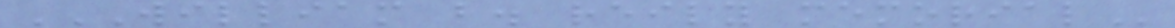WILLIAM B. REILY MEMORIAL
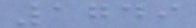1749
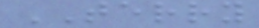TERRY
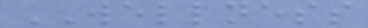WELLNESS
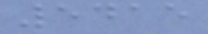5415
